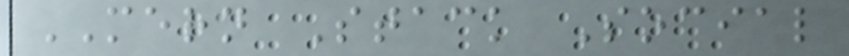MERN Stack Social
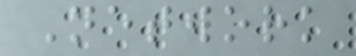Network
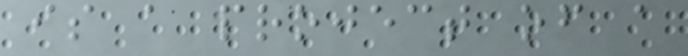is a project of a
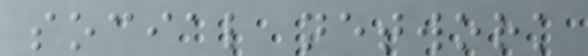social network
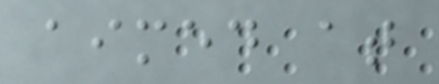aimed at
